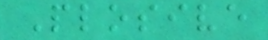Plosive
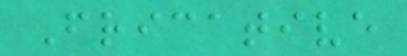Fricative
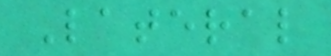Lateral
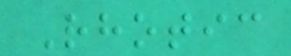Rhotic
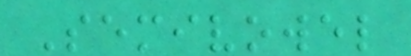Semivowel
